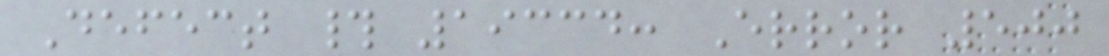Defect # 19334: Error 500
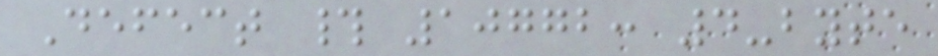Defect # 10772: 4-byte
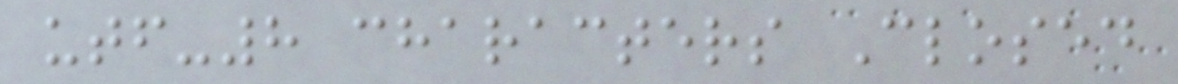utf-8 characters Closed
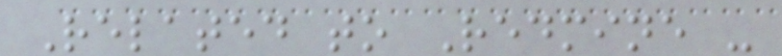Related to Redmine -
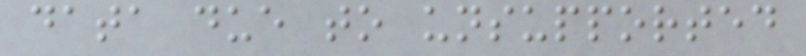data due to unsupported
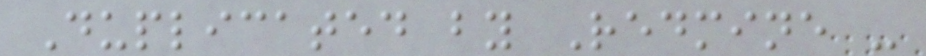Duplicated by Redmine -
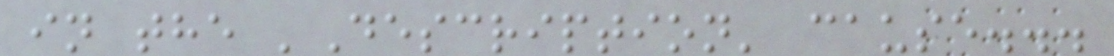in the 'Description' cause...
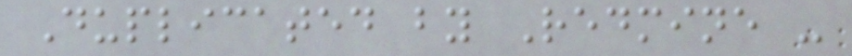Duplicated by Redmine -
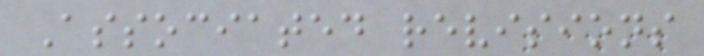Associated revisions
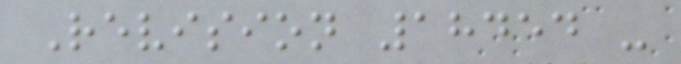Revision 18454 -
